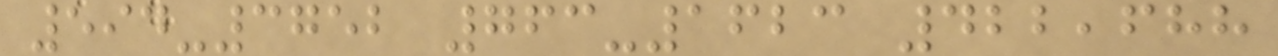594-3752 763-1623 422,688
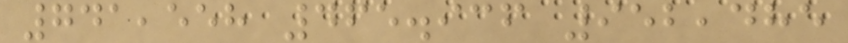741,558 465.936 952,485
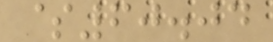$60.04
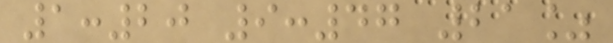1:20 9:47 21%
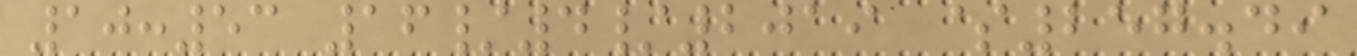10:53 16/4/2019 $257.49
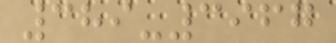389-3967
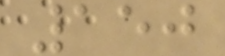150
